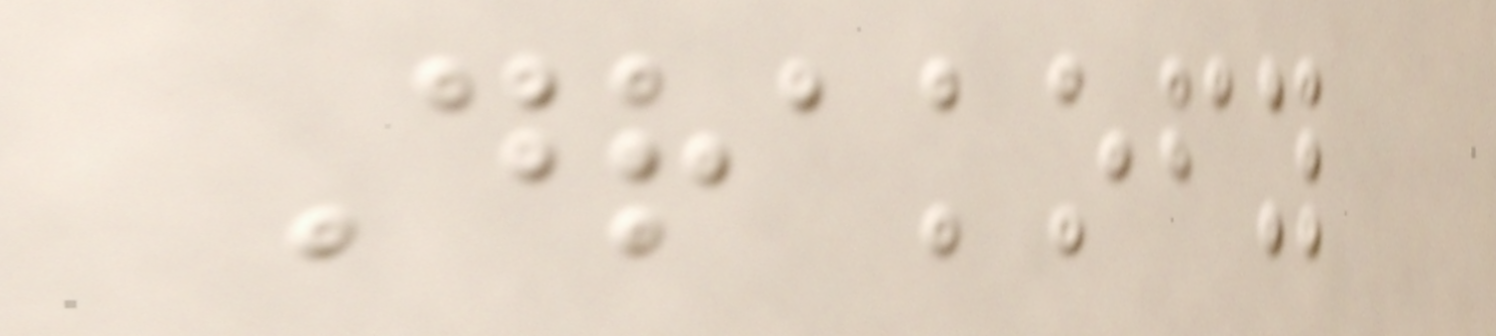Drakofy
